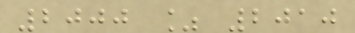2000 % 2010
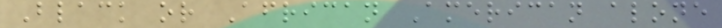Black or African American alone
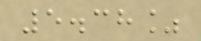5.38%
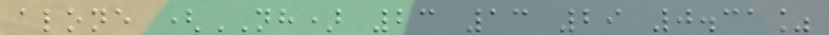alone (NH) 23 13 29 0.31%
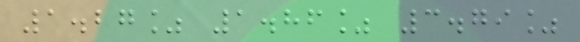1.27% 1.86% 3.79%
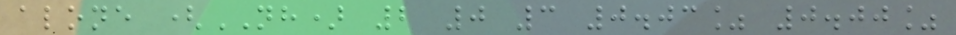alone (NH) 2 0 3 0.03% 0.00%
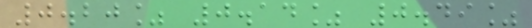0.20% 0.14% 0.49%
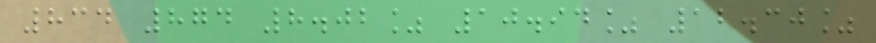834 874 8.02% 10.94% 12.30%
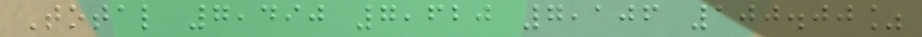Total 7,490 7,620 7,106 100.00%
